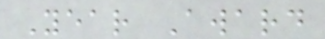Year Award
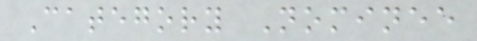Category Nominee
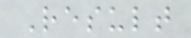Result
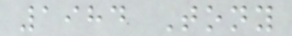1984 Tony
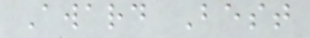Award Best
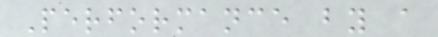Performance by a
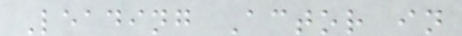Leading Actor in
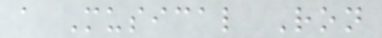a Musical Ron
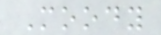Moody
